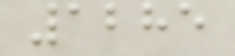1285
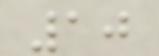10
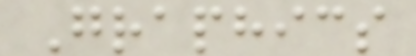Graphics
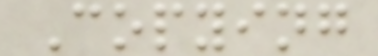Copying
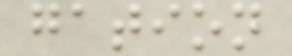gation
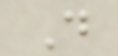D
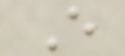E
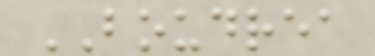BOUDREA
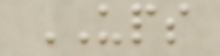UPS
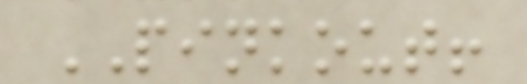PINKOUT!
